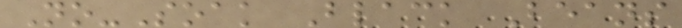No-Soak Black Beans
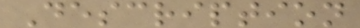Description
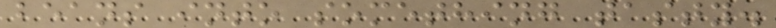beans into something tasty.
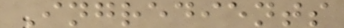Ingredients
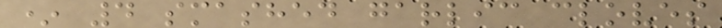* 4 smashed garlic cloves
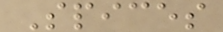Spices
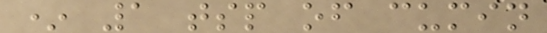* 1 tsp of cumin
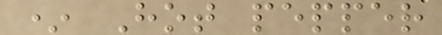* Hot pepper
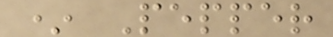* Pepper
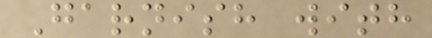Garnish with
